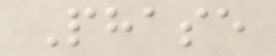Phase
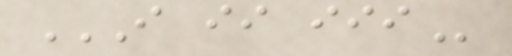I II III
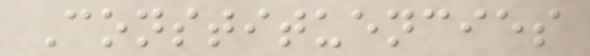Constituencies
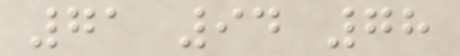71 94 78
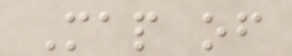Map of
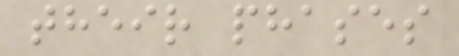their phases
